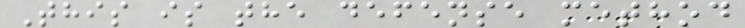This is the defense method
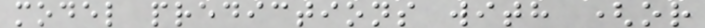model predictions with (or
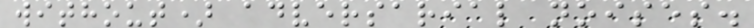without) adversarial noises.
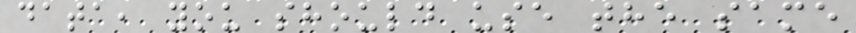data, you should use the same
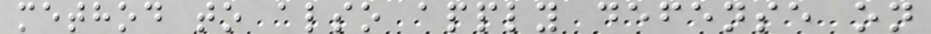method to also apply defense on
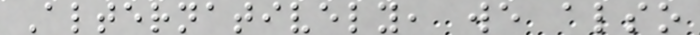Alternatively, we also
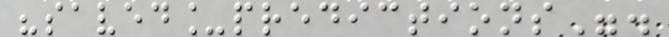"saved_predictions".
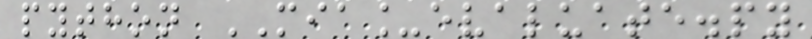python MIA_evaluate.py
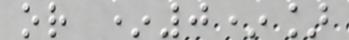or *0*]
